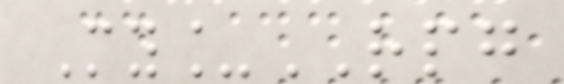My_RPG
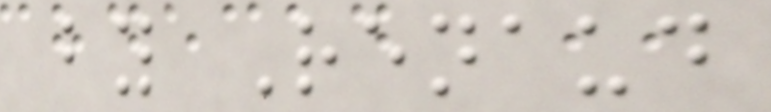by Renaud
